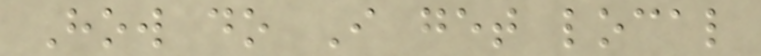How do I get local
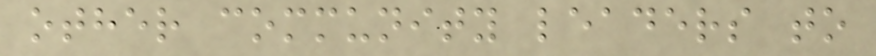other community leaders to
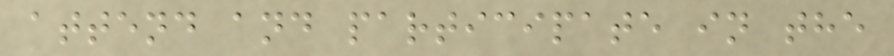attend and participate in the
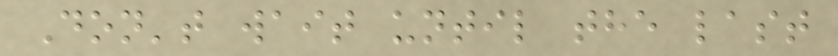Don't wait until the last
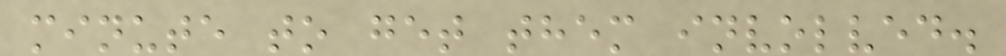minute to get them involved.
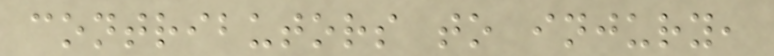contributors to injury,
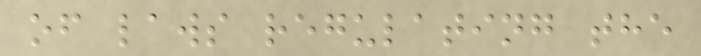of laws regulating the
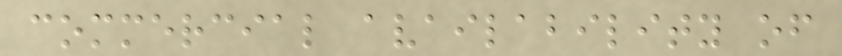commercial availability of
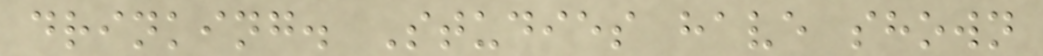drinking. Studies have shown
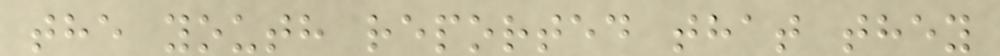the youth reported that they
